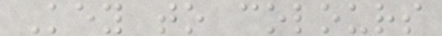Key to colours
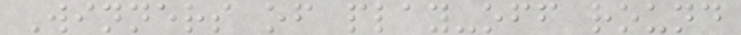Winners of play-off round
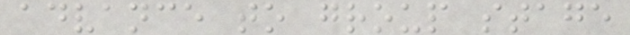advance to group stage
